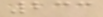233
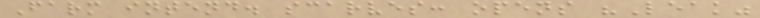Farm intend. scarves: opens "Leak"
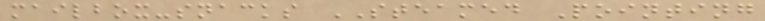mailbox-snacks STEAMED Pointing
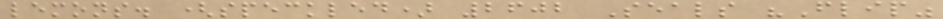lemons. (speckled) 2602 Seals "Flip"
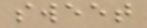sweet
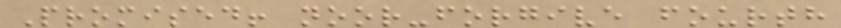Promised! noor-forgive fourth
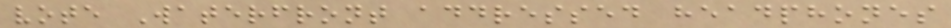vote Waterfront addressed headphones
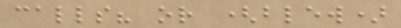calls? or (blew)
